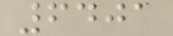6401
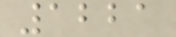1221
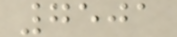7501
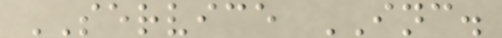SERVICE INC.
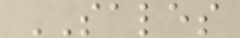SALES
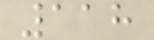118
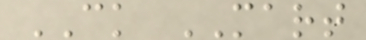CK MART
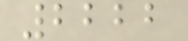2222
